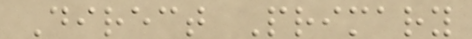Direct Primary
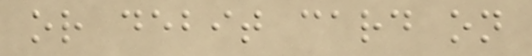or debit card on
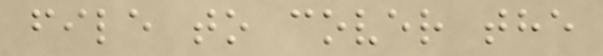file to cover the
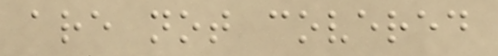are not covered
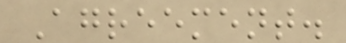Agreement.
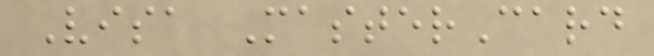Visa MasterCard
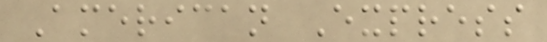American Express
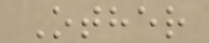Other
